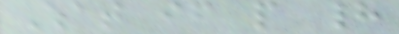What if people had
